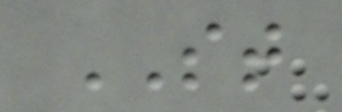ST
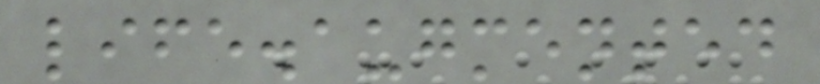life.augmented
